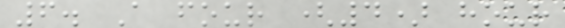6. A four (4) hour
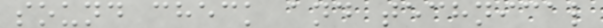sound check and technical
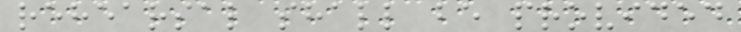rehearsal shall be provided
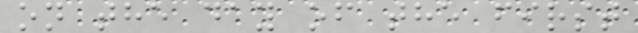on the day of the first
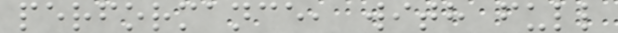performance, with full
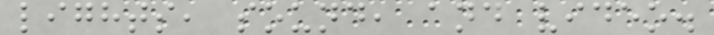lights, sound, and video.
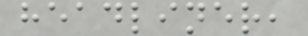headliner,
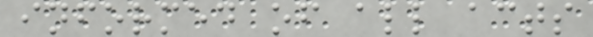informed of all acts
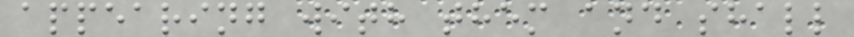appearing with them and shall
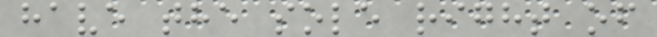have the sole right of
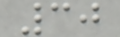30
